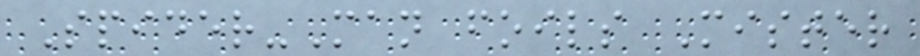Spider-Man foils Mister
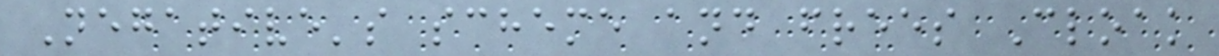Negative's scheme and frees Cloak
